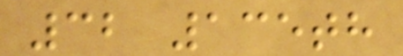32 135th
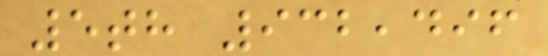5th 932,496
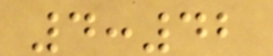4:42
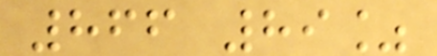866 89%
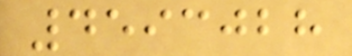4593028
